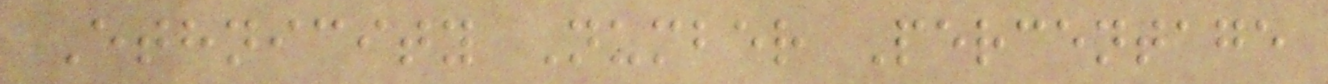Ethnicity Number Percentage
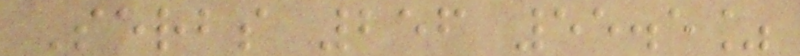Serbs 256 55.5%
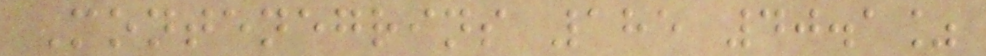Montenegrins 185 40.1%
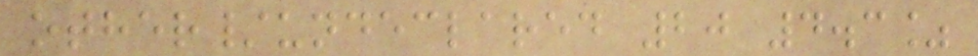other/undeclared 20 4.3%
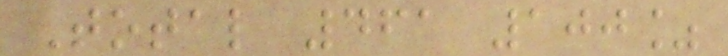Total 461 100%
